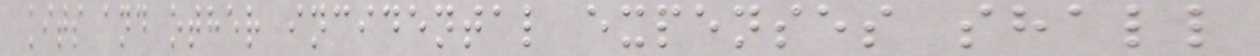kits and other incidental expenses shall
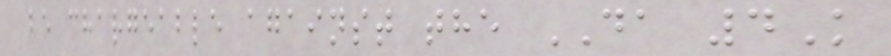be chargeable against the DA 4K
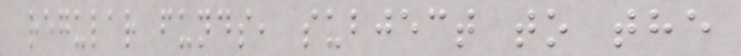regular funds, subject to the
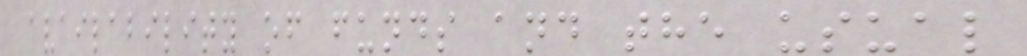availability of funds and the usual
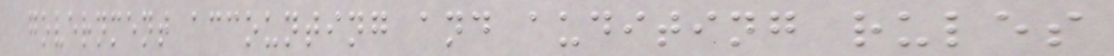government accounting and auditing rules
